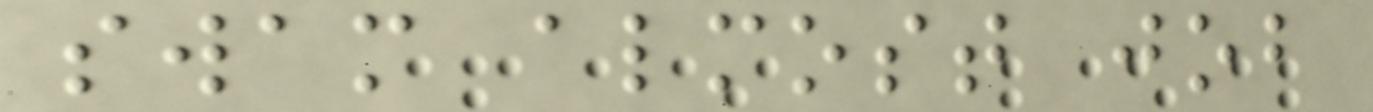swam almost job
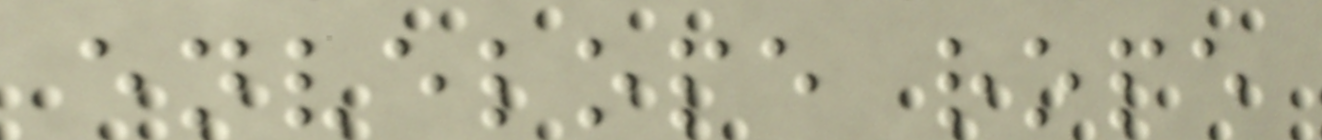envelope rope
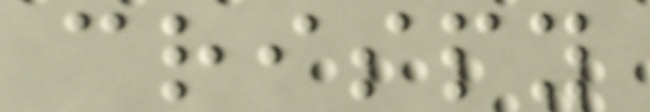crispy
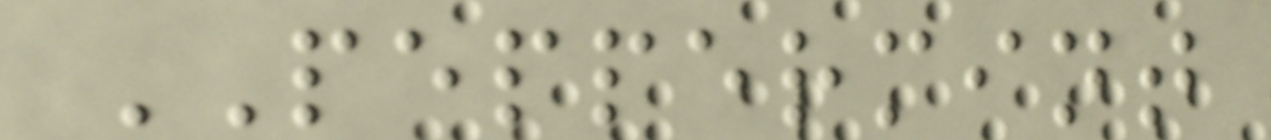PEPPERMINT
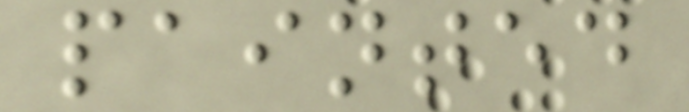painted
